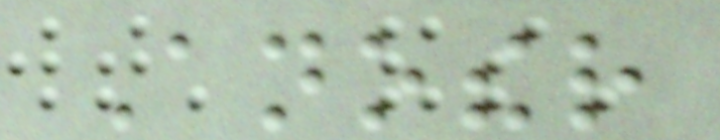Another
